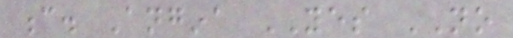c. Angina YES NO
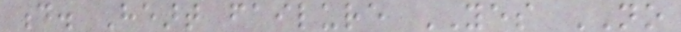d. Heart failure YES NO
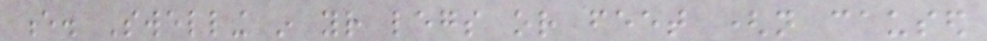e. Swelling in your legs or feet (not caused
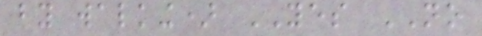by walking) YES NO
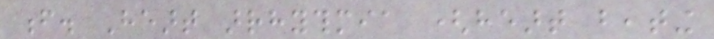f. Heart arrhythmia (heart beating
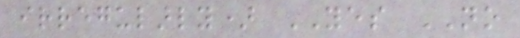irregularly) YES NO
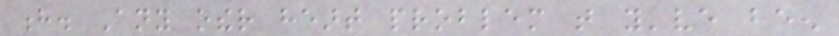h. Any other heart problem that you've been
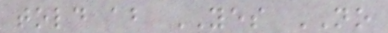told about YES NO
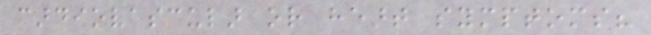cardiovascular or heart symptoms?
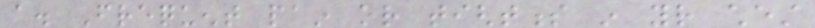a. Frequent pain or tightness in your chest
